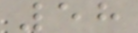58
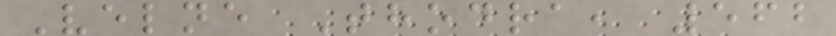Velne Thodra, 562
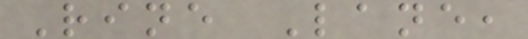Rine Lane,
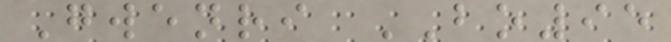Gwenri BO95
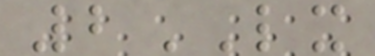2LX
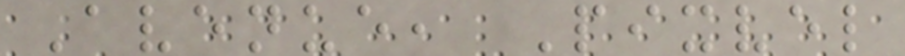Avenue, Pixvel
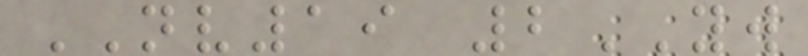NV19 2YW
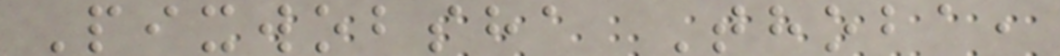Pixwobsha Thoba,
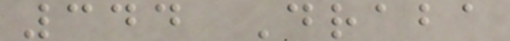344 Draba
